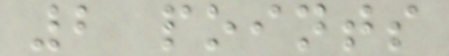2 points
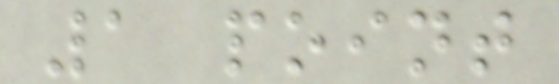1 point
